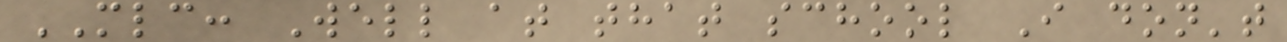MLC: Well at that school I don't
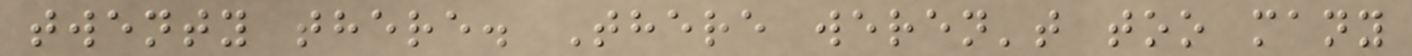twenty there. There weren't too many
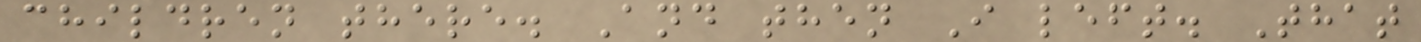children there. And then I left. That
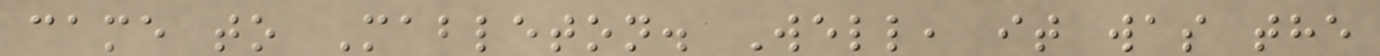came to Mableton. Well, it was the
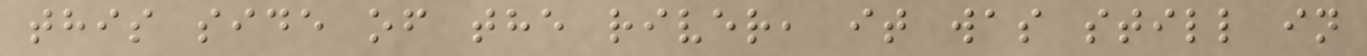this side of the river, it was still in
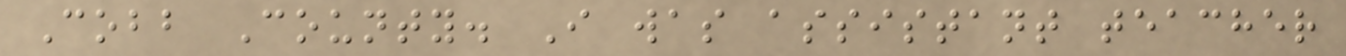Cobb County. I was assistant teacher
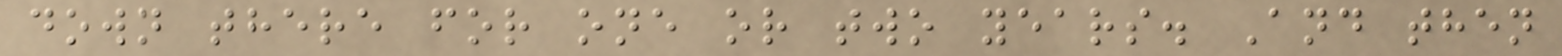down there for one or two years. And then
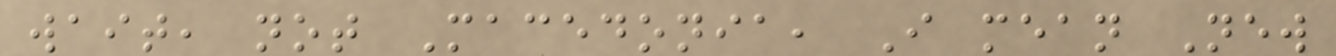wait, not Macedonia, I mean New
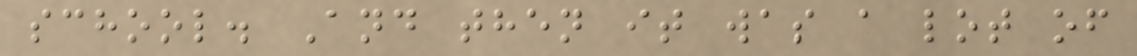school. And then it was a lot of
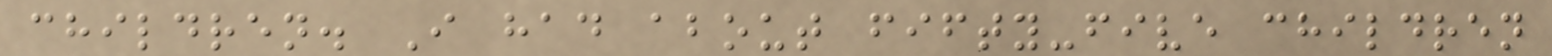children. I had about fifty-five children
